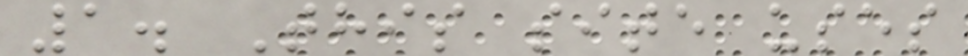1. This site uses
